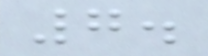7.
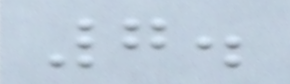7.
